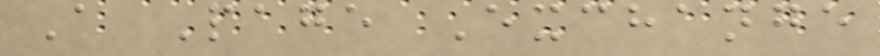A Page Exchange
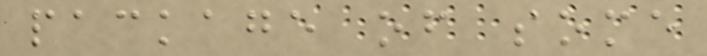package of some
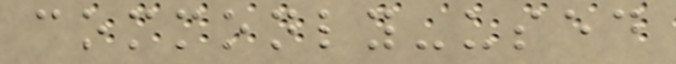commonly-used
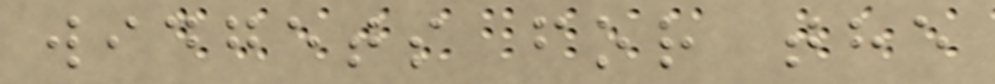widgets for the
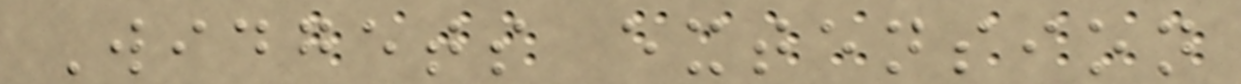Widgets extension
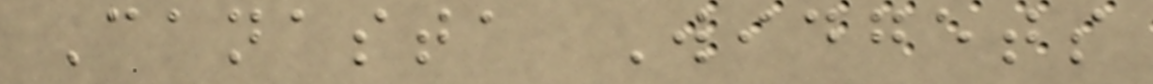Canasta Widgets
